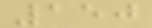150
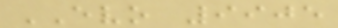EVO 9905
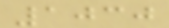1030
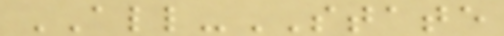ALL-STATE
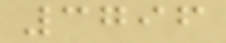3796
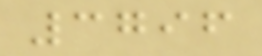3796
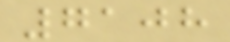7108
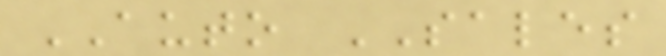AUTO SALES
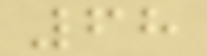68
